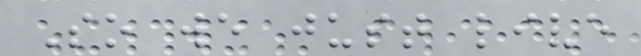So we just live
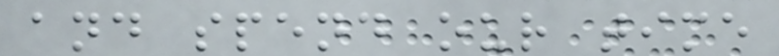and spend our time
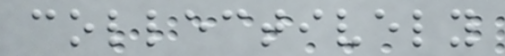collectively
